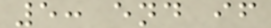5: end if
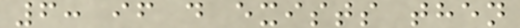6: if d exists then
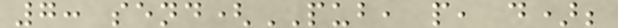7: send(PUB, p, d);
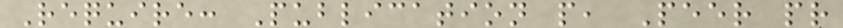Require: Publication p, Peer pr
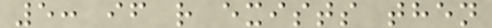5: if r exists then
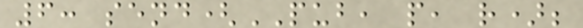6: send(PUB, p, r);
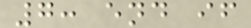7: end if
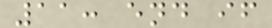11: end if
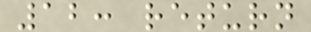12: return
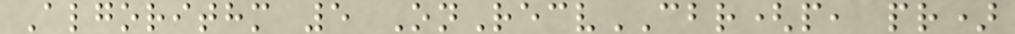Algorithm 5 OnRecvCBR(p, pr)
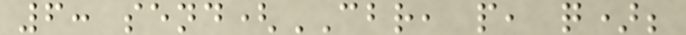6: send(CBR, p, q);
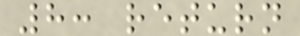8: return
